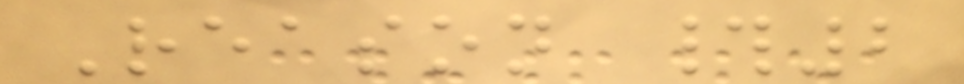Reason #2
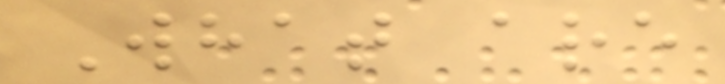What are
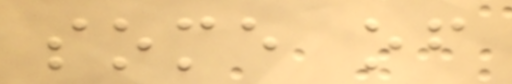some of
